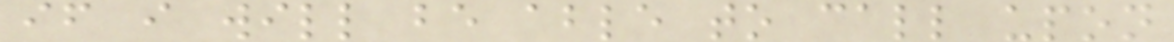if i will be able to call upon
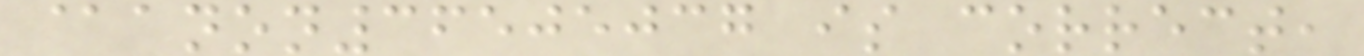@anon36505037 is correct,
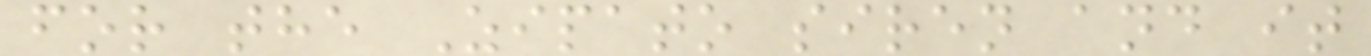for the Zipato siren and it
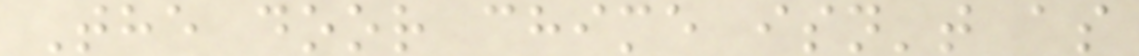The door chime isn't as
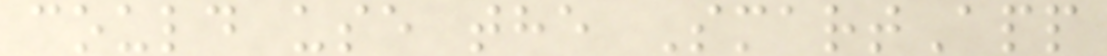could use the SmartApp
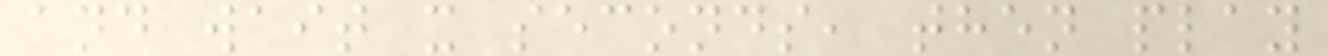and wait x seconds, then play
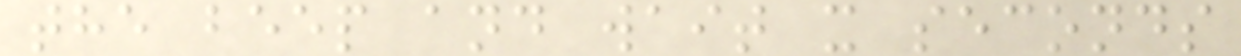the beep and wait x seconds
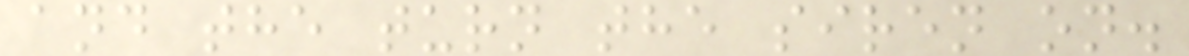and the turn the siren on.
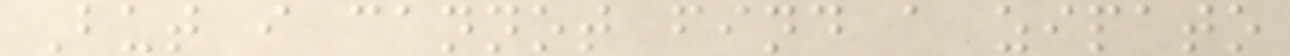But i cannot find a zipato
